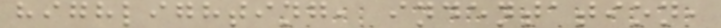highlighting, indentation,
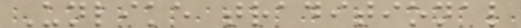Unlike traditional
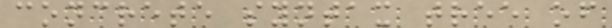concrete syntax tree of
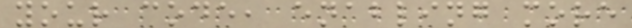your code, enabling more
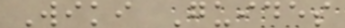Wiki Guides
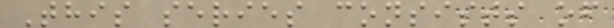This series consists of
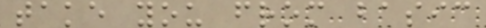take you from basic
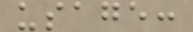usage:
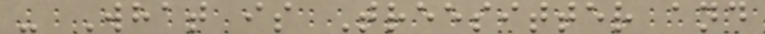- What is Treesitter and
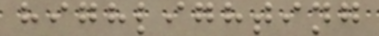highlighting
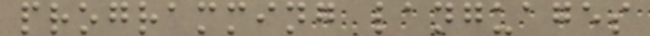programming languages
